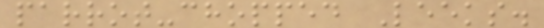parrot-chopped Leeks.
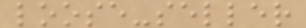loose-seller
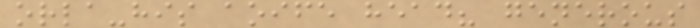orla-his aoife head? generous
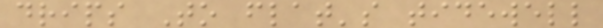drips To flat's tidewell
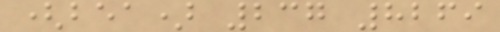(bea) 237 8269
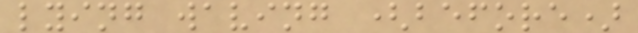lying waving (before)
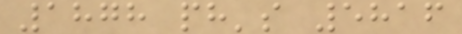1878 ph's 5816
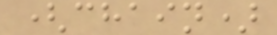(chain)
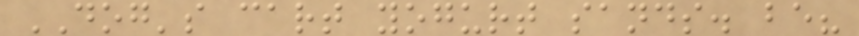DOG's cart yogurt sands. be?
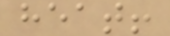heat!
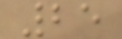25
